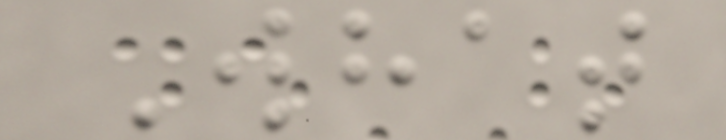What
